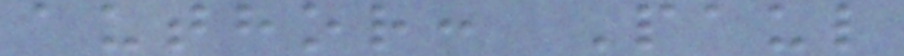author: Paul
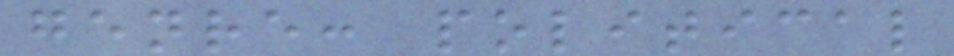genre: political
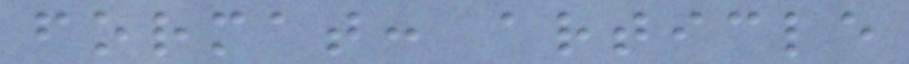format: article
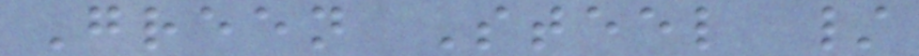Green Steel /
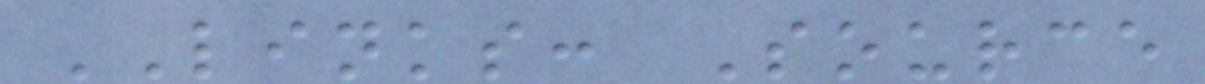LINKS: Source
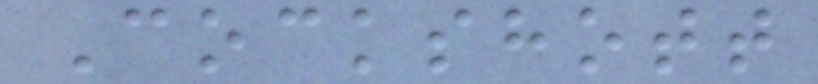Cockshott
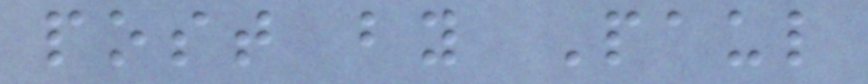post by Paul
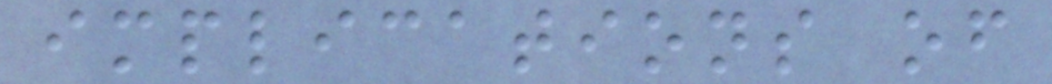implications of
